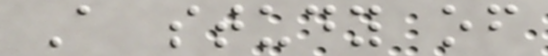A study of
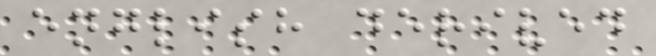english derived
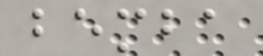bemba
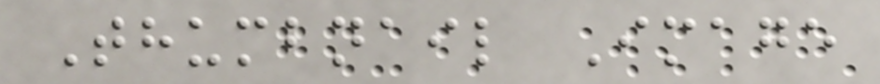Thumbnail Image
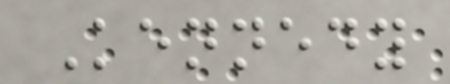Kennedy
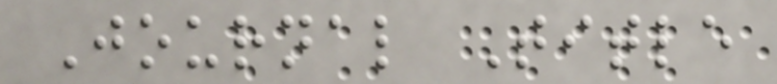Journal Title
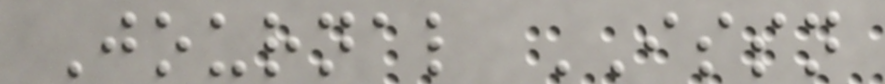Journal ISSN
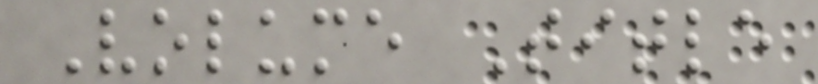Volume Title
